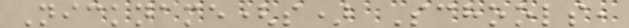Nickname(s) Schools,
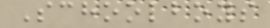Schoolboys
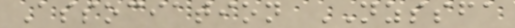Association NZSSFA
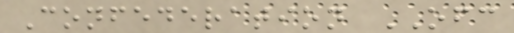Confederation OFC
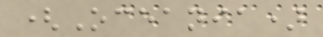(Oceania)
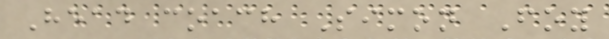Head coach Simon Foy
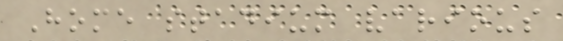Home stadium various
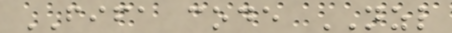FIFA code NZL
